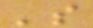's
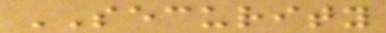SECURITY
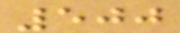500
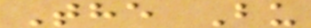The Bu
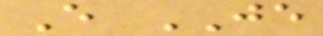E JE
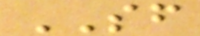SF
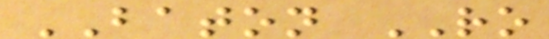BATON RO
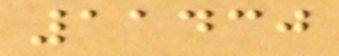11430
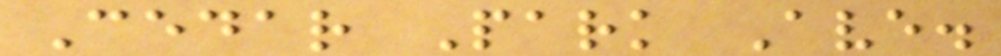Cedar Park Ave.
